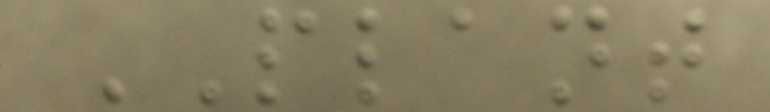PLANT
